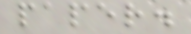paper.
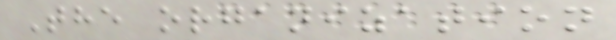The organization
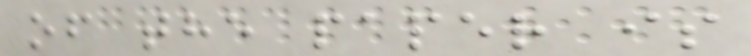of the paper is
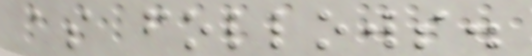as follows.
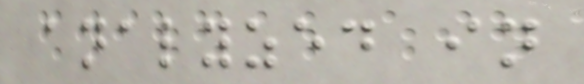analyzed in
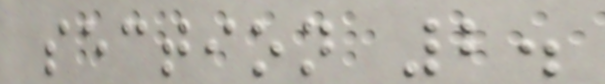section 2.
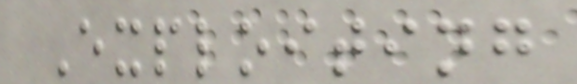Exploiting
